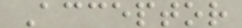Acceptor
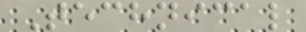Technical
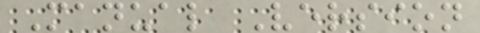Manual Version
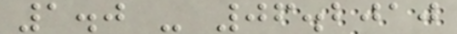1.0 - 06.2010
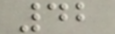42
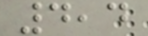4,4
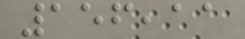156,11
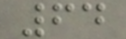64
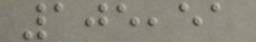105,51
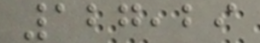127,29
